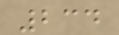234
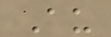Au
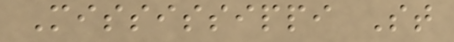Mississippi St
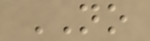NO
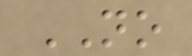NO
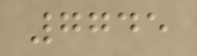7745
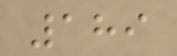189
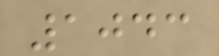1043
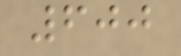600
